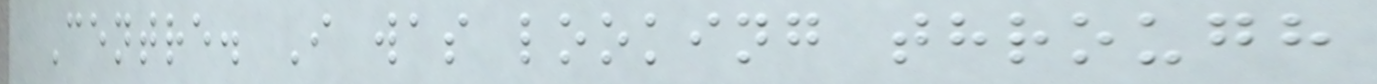Centre. I was looking through
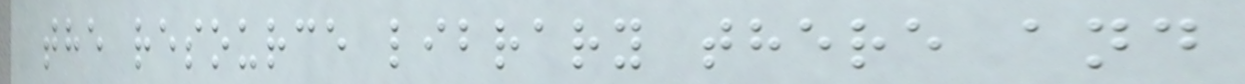the resource library there and
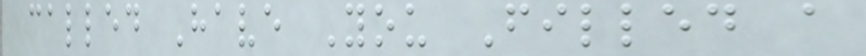called Have You Filled a
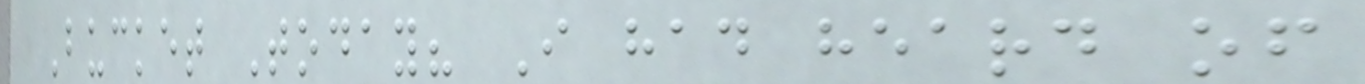Bucket Today? I had heard of
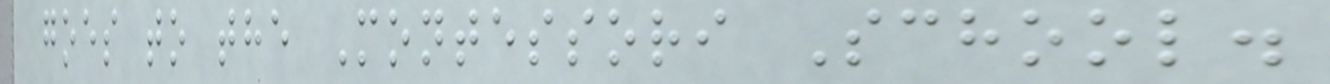goes to the Montessori School.
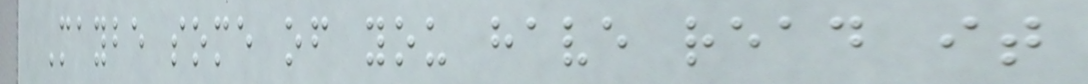Maybe some of you have read it
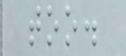too.
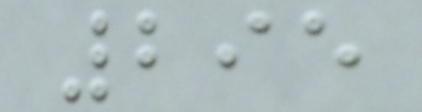295
